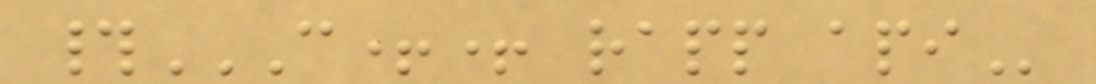#C++ RAPP API
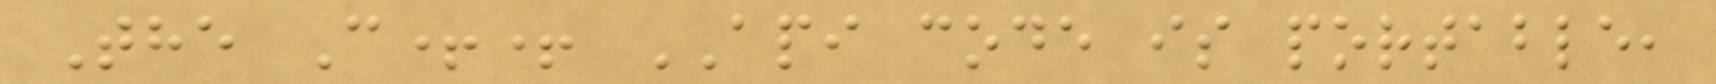The C++ API code is portable,
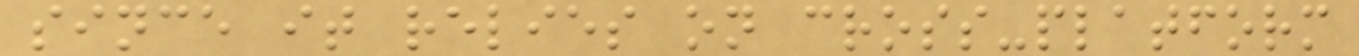since it relies on cross-platform
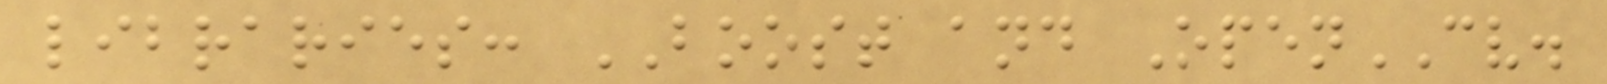libraries: BOOST and OpenCV.
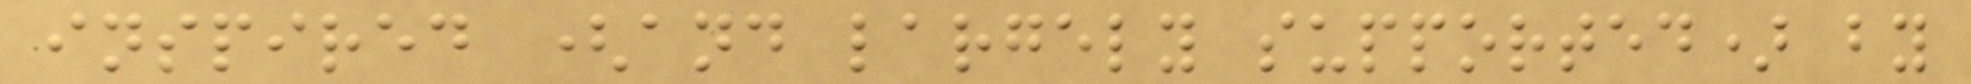inspired (and largely supported) by
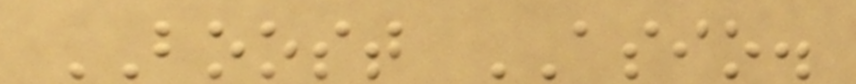BOOST ASIO.
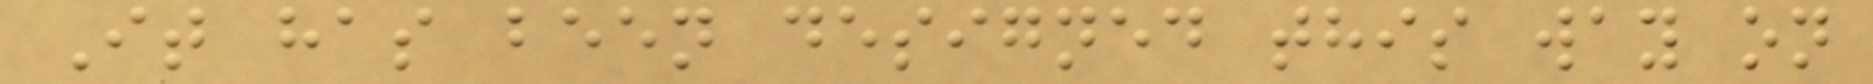It has been designed this way on
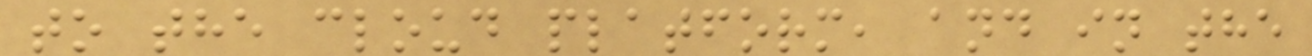to the cloud platform, and in the
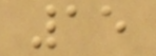15
